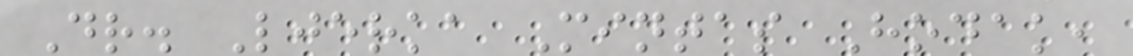Dr. Ljerka Mintas Hodak,
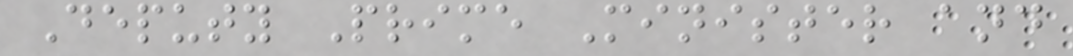Deputy Prime Minister and
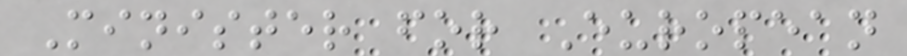Minister for European
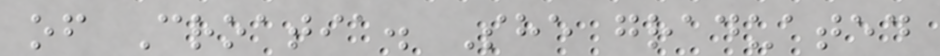of Croatia. She graduated
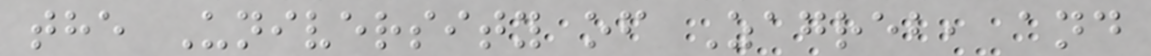the University of Zagreb, and
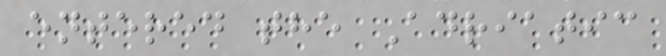entered the Adriatic
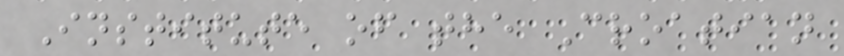Institute of the Croatian
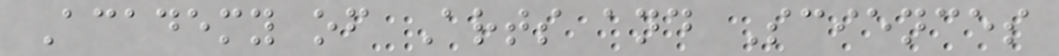Academy of Arts and Sciences
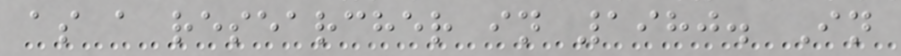as a researcher in 1980. In
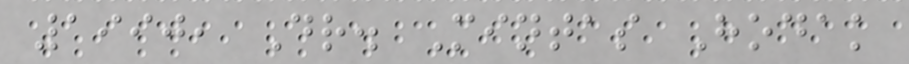1990, Dr. Mintas Hodak
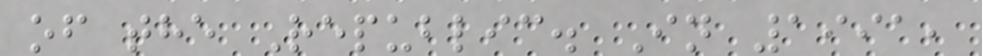of the Republic. In 1991,
